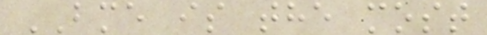BME is the most
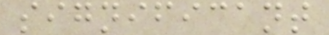significant
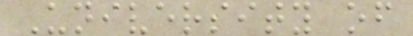University of
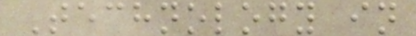Technology in
